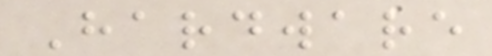Hardware
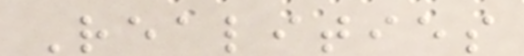Realities
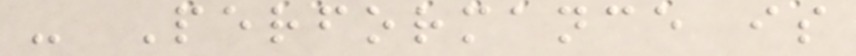- Performance is
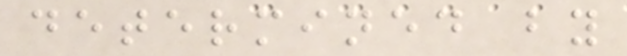determined by
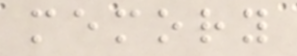memory
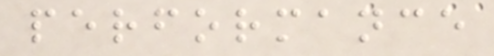performance
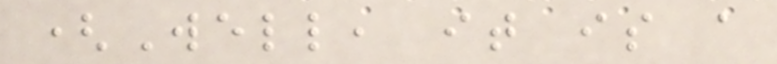(Well, it is a
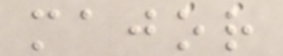major
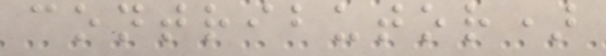contributor)
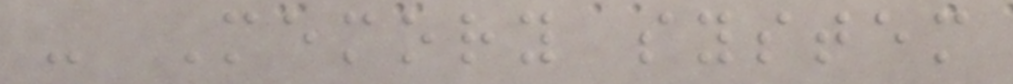- Memory system
